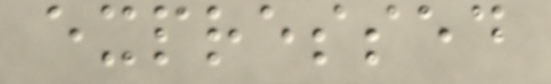expressed
